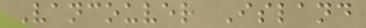Vancouver Island
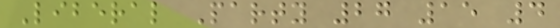Liberal Party 27 15 4
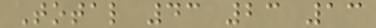Total 43 23 13
